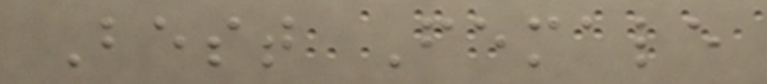Best Female
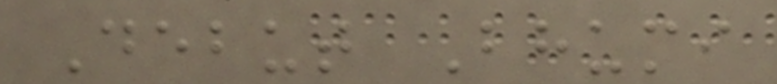Debut Bhumi
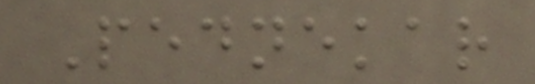Pednekar
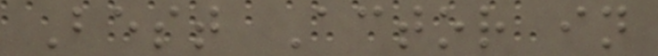Best Actor in
